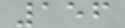156
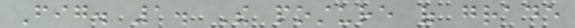Fig. 1. The posture of grade
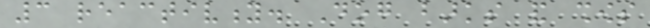3 reactivity. Dog barks and shows
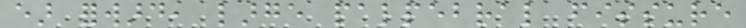ear forward, large palpebral fissure
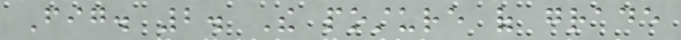Fig. 2. The posture of grade
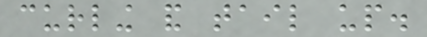curling and tail up.
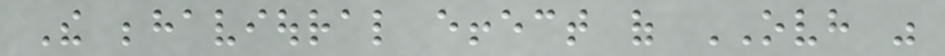The behavioural effect of OVH was
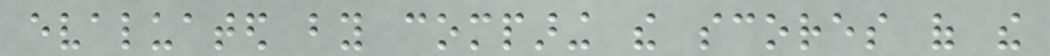evaluated by comparing the scores of the
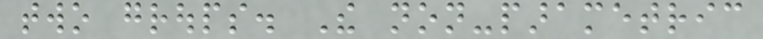two groups. The non-parametric
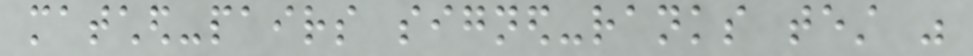matched-pairs signed-ranks test was
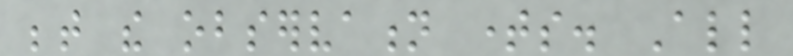between the observation times. All
